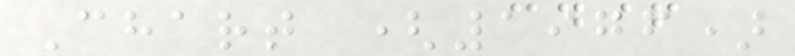Chart (1976)
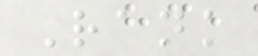Rank
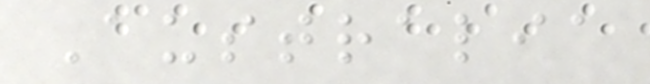Australia
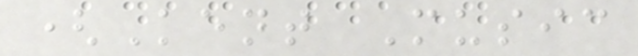(Kent Music
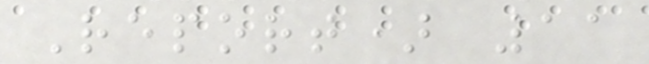Report) 11
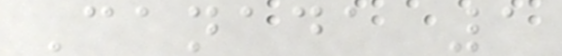Canada 1
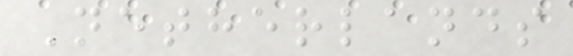Netherlands
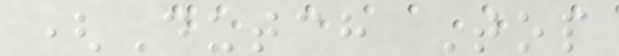(Dutch Top
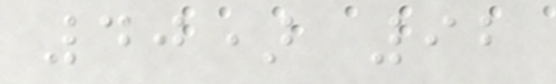40) 92
